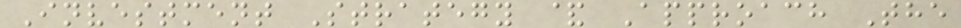Investment Strategy & Approach The
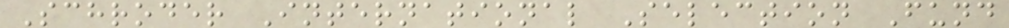Schroder International Selection Fund
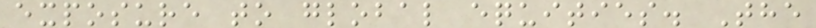exposure to global equities. The
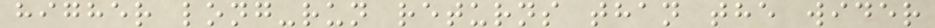higher long-run returns than the wider
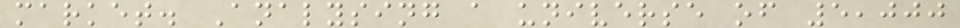market. Analysing a universe of 5,000
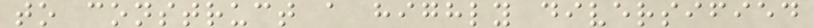to construct a highly diversified
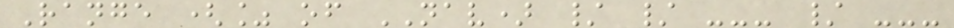Range (% of NAV) / / --- / ---
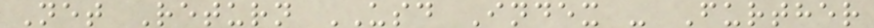Net Return USD Index - Further
